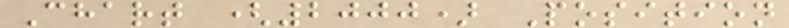Chart (2000) Position
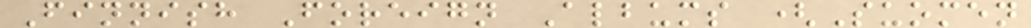Finnish Foreign Albums (Suomen
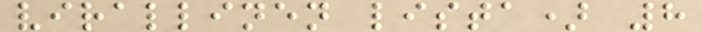virallinen lista) 8
